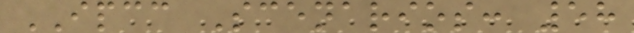IPCC Scenarios: 58
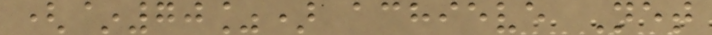(~70%) achieve Net
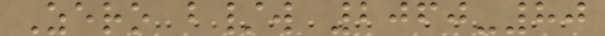Zero b/w 2060-80
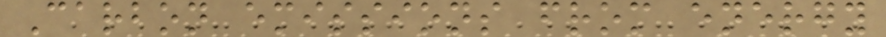Carbon emissions from energy
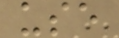use
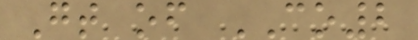Gt of CO2
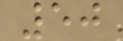50
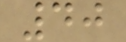40
